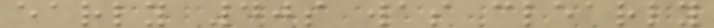early 40s was clearly
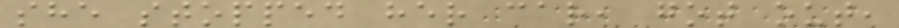she stopped her car, got out,
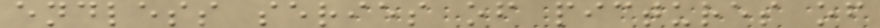endless series of pictures of
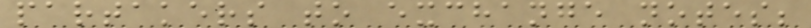partakers to exchange notes;
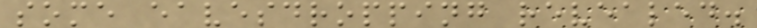some eavesdropping revealed.
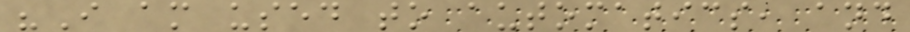"I am used to automatics, and
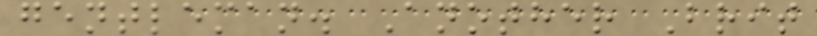gentleman. Another Brit
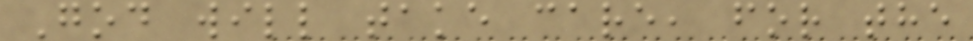God will take care, for the
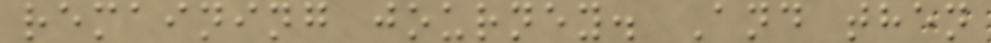remaining journey. And then
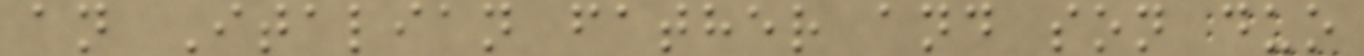an Italian father and son duo
